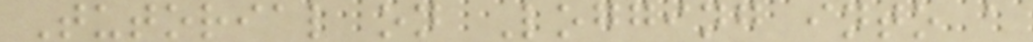Tutorial on Logging into a
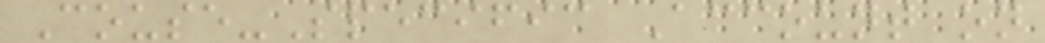Couse-Specific Account on
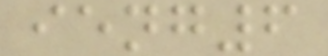ieng6
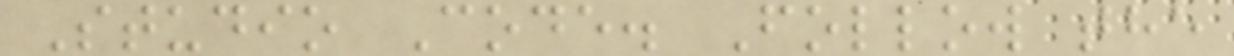Studio Code. Follow the
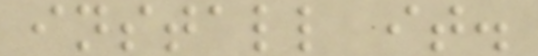install it.
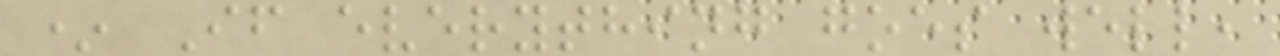* If everything goes well,
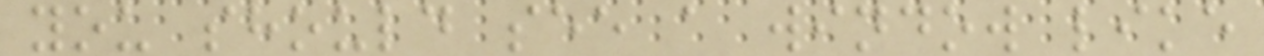you should see a window like
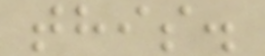this.
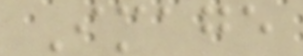Image
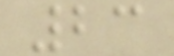23
